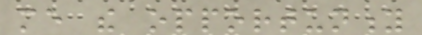me the opportunity
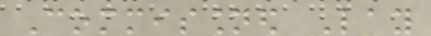Commissioned Lay
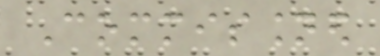Commissioned
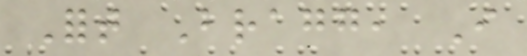Fort Bragg, I
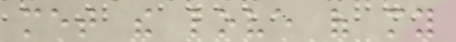met the love of my
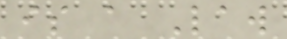is a Law
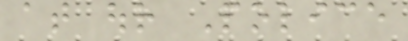at our Police
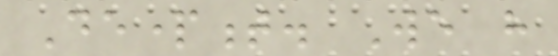Department. We have
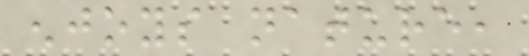enjoys nature,
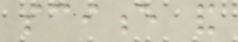science and
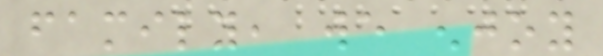family, we enjoy
